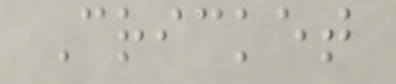Cricket
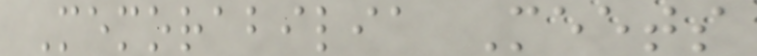Memorabilia Meets
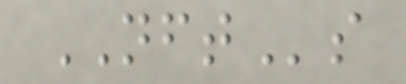NFTs
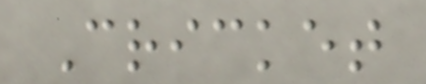Cricket
